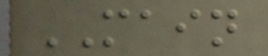MAIN
